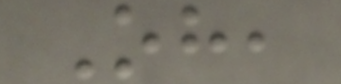Oh,
